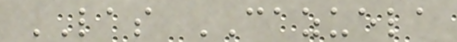LAS CAZUELA
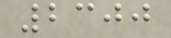2300
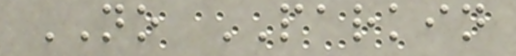NO PARKIN
